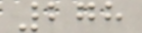278
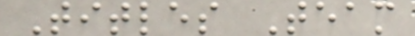Titles Team
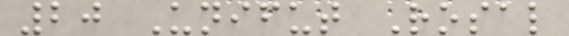20 Unifut Rosal
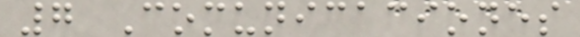7 Comunicaciones
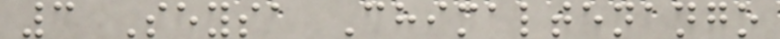3 Seysa Chimaltenango
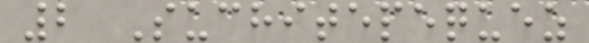2 Suchitepequez
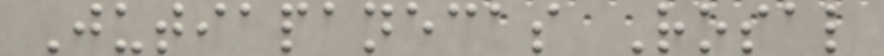Jutiapanecas Rosal
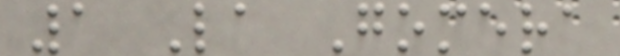1 La Gomera
